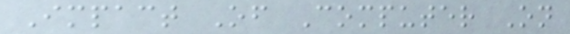Impact Of Computer On
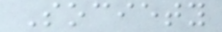Society
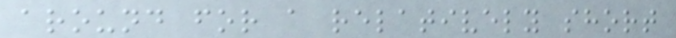around for a relatively short
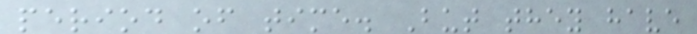period of time. But they have
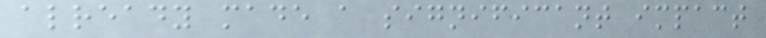already made a significant impact
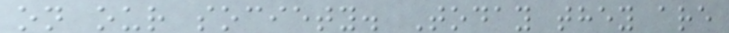on our society. Today they are
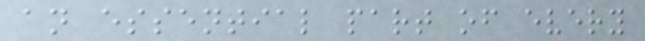an essential part of every
